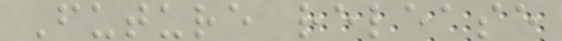Future release
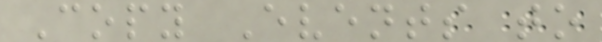Copy Events to
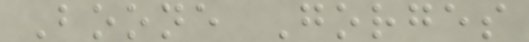Boone Gorges
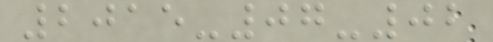2015-07-02
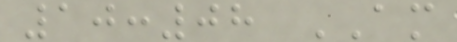10:08 AM
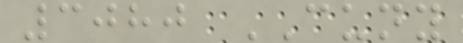3080 CUNY
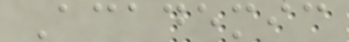Academic
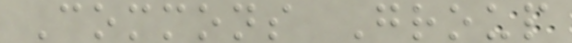Commons Group
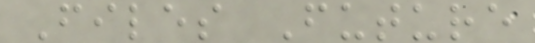Files Future
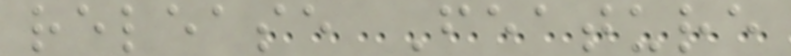release Feature
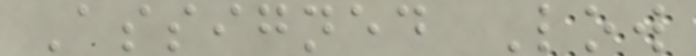Assigned Low
